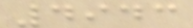4943
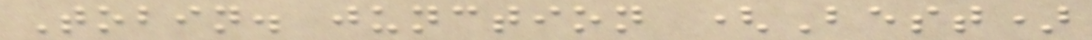Tobin. junction (Best)
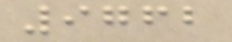9762
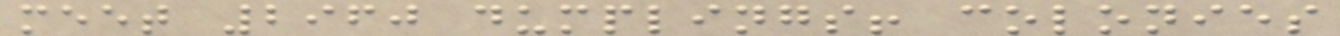meet 2960 dumplings! colonies
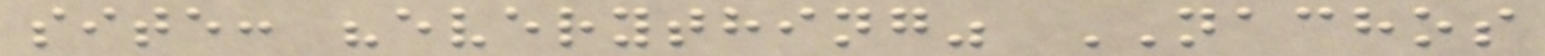site: "everything" NACHOS
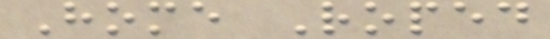Home Roped
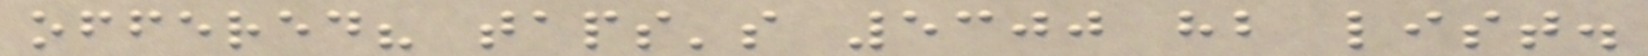offered? taps's 5300 hb list.
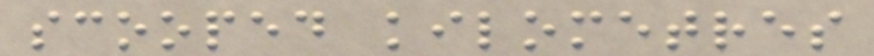scooped kilometres
